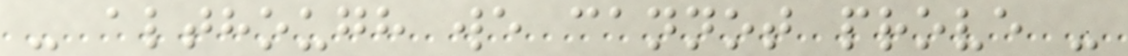- although we cannot prove -
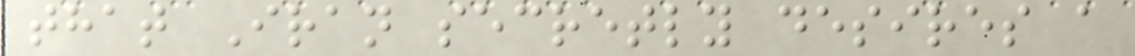that Iran secretly desires a
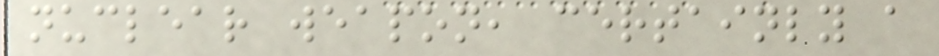nuclear weapon, certainly a
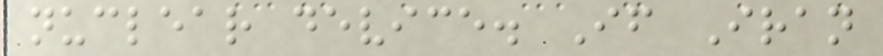nuclear device. If Iran
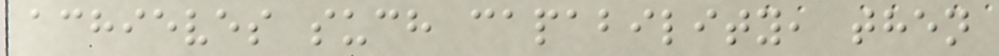achieves such capability, then
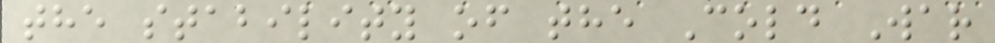the stability of the Cold War
